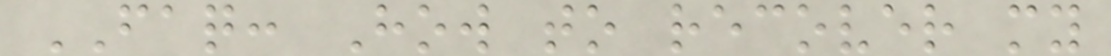FAQ: How to recover my
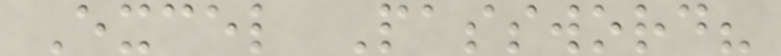Excel Password?
